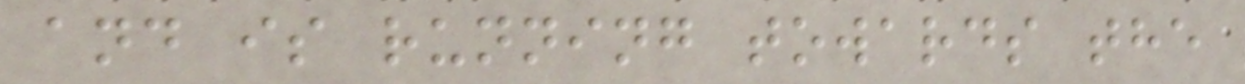and is running towards the
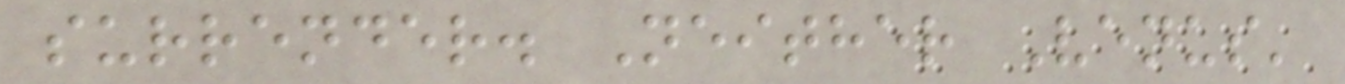surrender. Neither Venus'
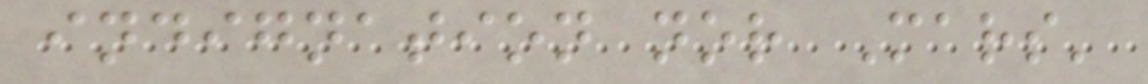indignation nor Mars'
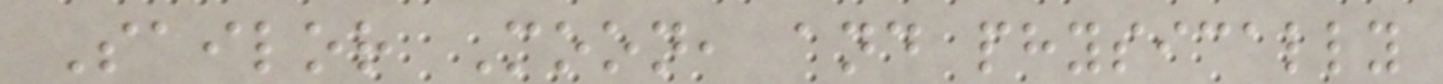Sailor Moon, and physically
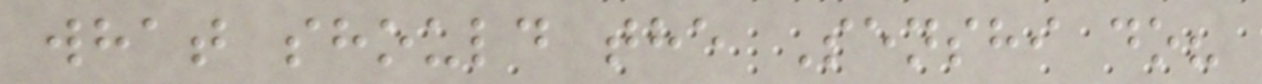what should the Senshi do?
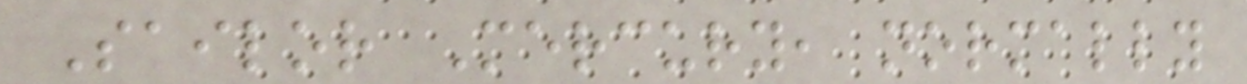Sailor Mercury, normally
